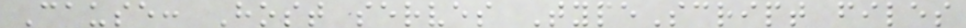Cause: Host serves TypeScript files
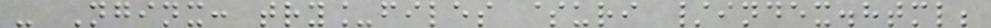- Nginx: try_files $uri /index.html;
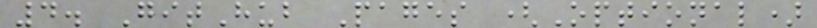4. GitHub Pages (Optional)
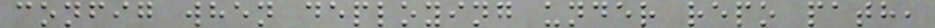config when deploying under repo path,
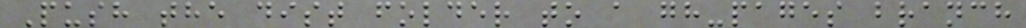Push the dist folder to a gh-pages branch
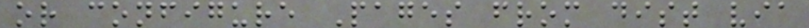or configure Pages from dist via
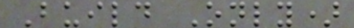Build Only)
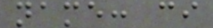name: ci
